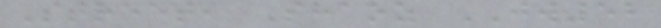Street, Shaoz JW52
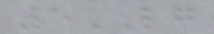5LG
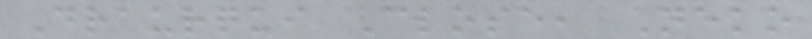Draurqui Close, Neko
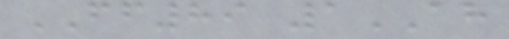FF89 1AH
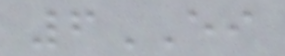6EI
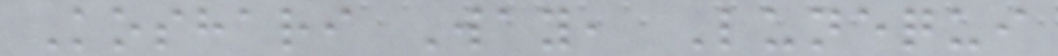Koshari Way, Lunequi
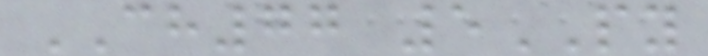CH77 5PY
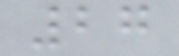27
